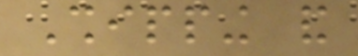Shipping and
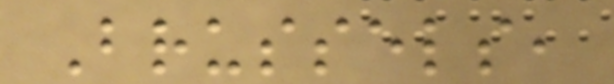Brussels,
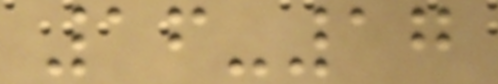16-17
